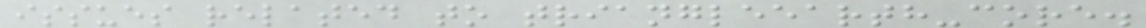issues related to triangleearth-core.
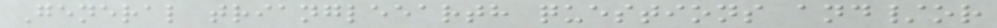General triangleearth questions and/or
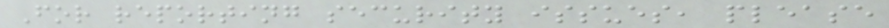For reporting security issues, please
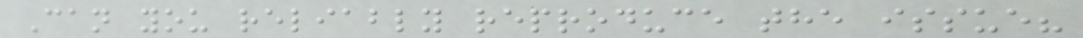Can you reliably reproduce the issue?
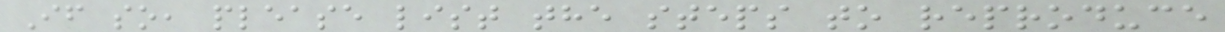If so, please list the steps to reproduce
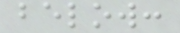below:
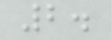2.
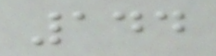144
